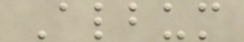Album
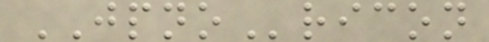JPNOricon
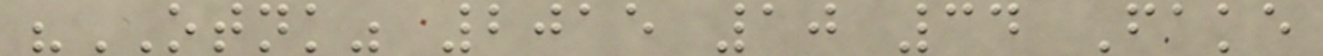"OTNK" 2015 10 34 Fake
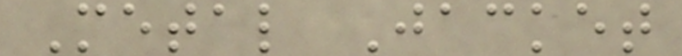Metal Jacket
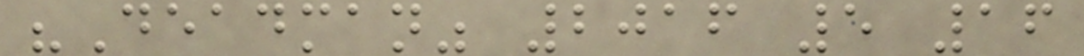"Deadman" 2016 5 16
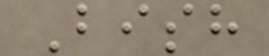Bish
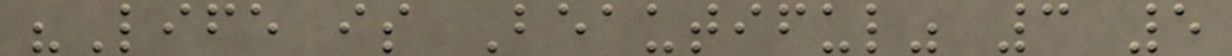"Life is Beautiful" 3 5
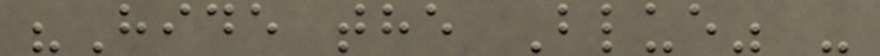"Hide the Blue" -
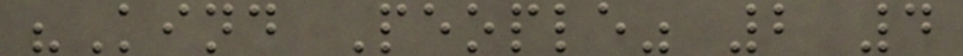"Kind People" 2 4
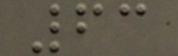63
